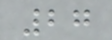27
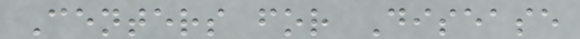Centers for Disease
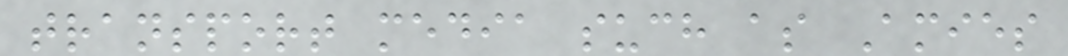transport media such as Amies
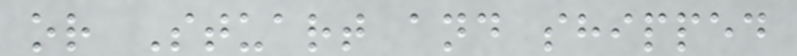or Stuart and shipped
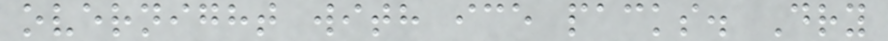overnight with ice packs. Dry
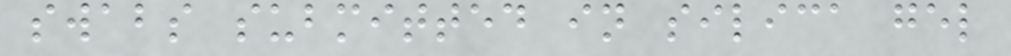swabs submitted in silica gel
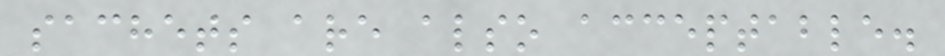sachets are also acceptable.
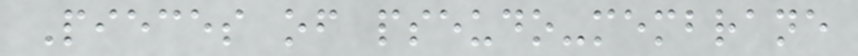Pieces of pseudo-membrane
